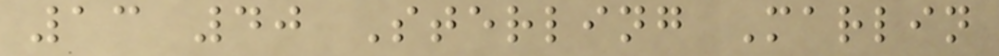13 40 Sterling Marlin
